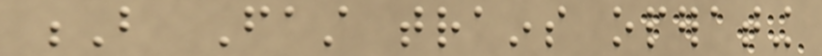B Fast trains operating
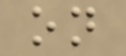on
